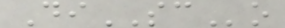DiSCo
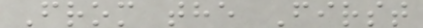From the First
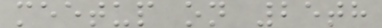meetup on 25th
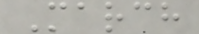March
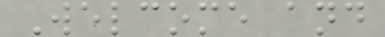Welcome and
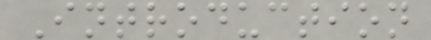Introduction
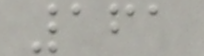161
